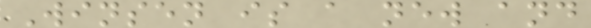Winsen is a new and
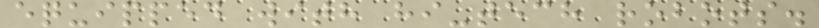equipped with hi-tech robots.
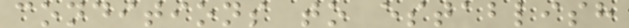conditions to establish
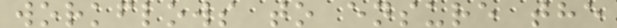workflows to ensure the
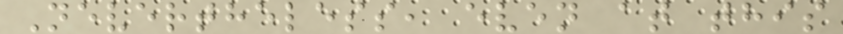Nevertheless, even at this
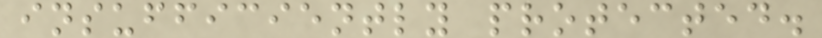insufficiently protected.
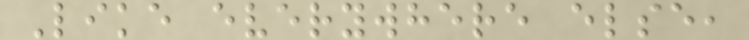Like everywhere else,
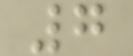7
